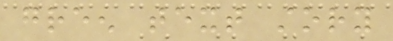green text story
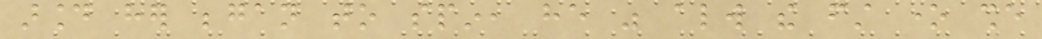around her began to spin, he was always the first one she
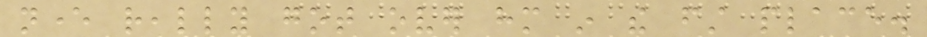never really got over him in the first place.
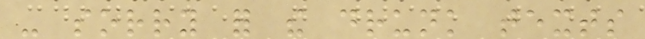- sorry for the drunk texts
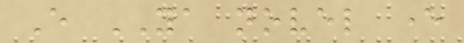Every YA novel ever
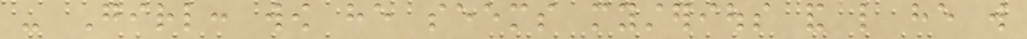- Girl: wow he seems mysterious and like he will
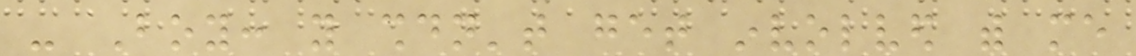- Boy: you shouldn't get involved with me
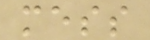mess
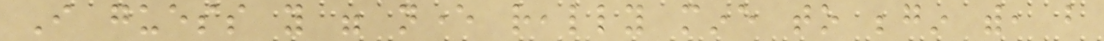I guess you were never really mine to begin with, but
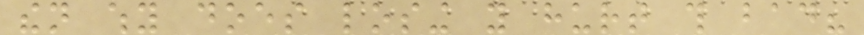then why does losing you hurt this bad?
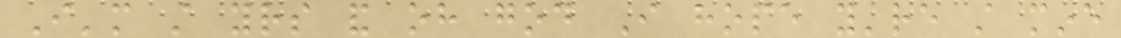I'm still yours and oh god I hope you're still mine
